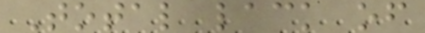Total lack of
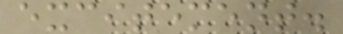excitement.
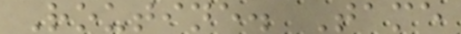Routine. Tame
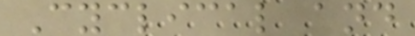Cyclical and
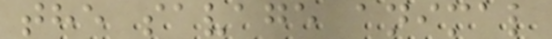the savage animal
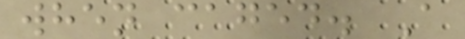when caged. A
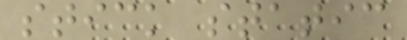stick static
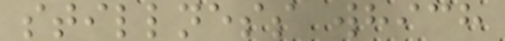stillness which
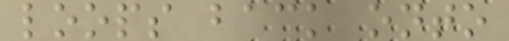loops back onto
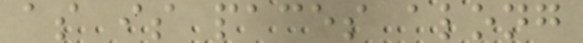as is paces along
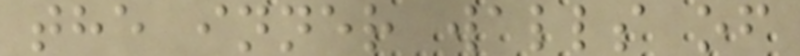the inner walls of
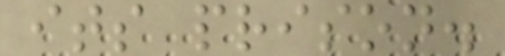its prison.
